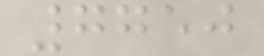7750
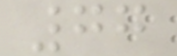77
